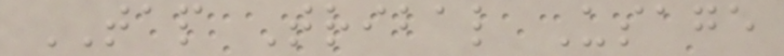TAP Tribal Usage
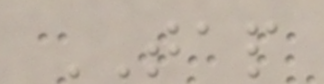TAP
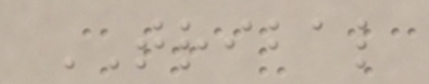TRIBAL
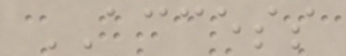ACCESS
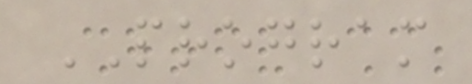PROGRAM
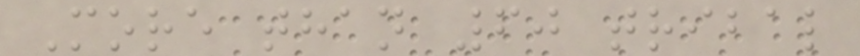More than 60 tribal
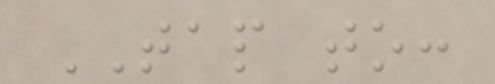TAP to:
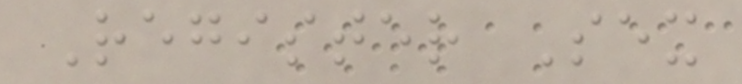Register Sex
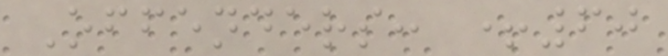Offenders: +60
